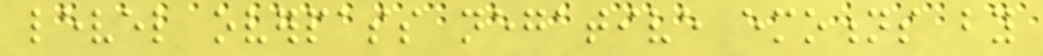level overpass negative emotions by
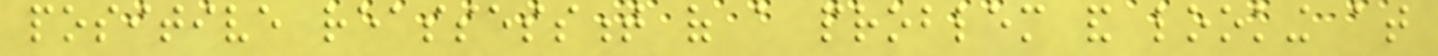positive reassessment of a problem and looking at
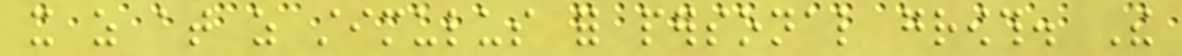it as at as stimulus for personal growth. The
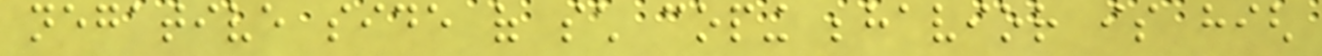negative side of such coping behavior is high
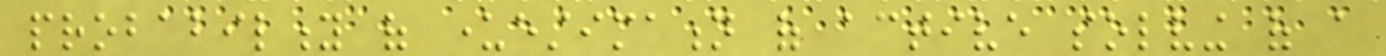probability of underestimation of active solving of a
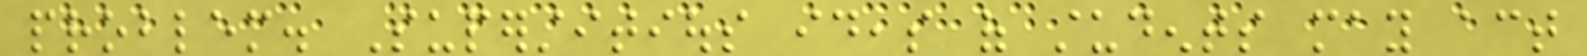problem. Superstitious ideas of students may act
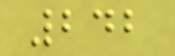242
